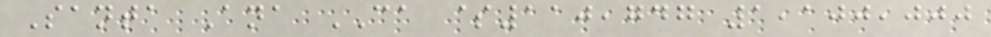Santa Ana CA $110,747 1,100,000
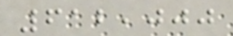612,000
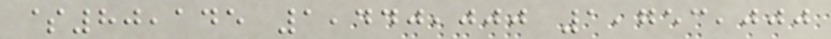$80,145 1,440,000 1,753,000
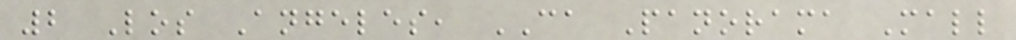2 Los Angeles, CA Panorama Mall
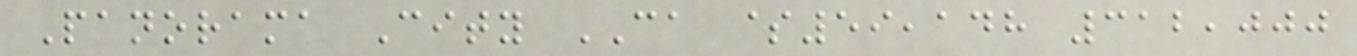Panorama City CA $59,148 312,000
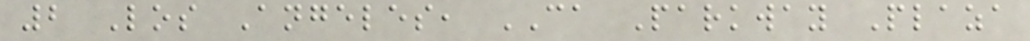2 Los Angeles, CA Parkway Plaza
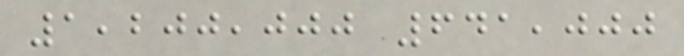1,200,000 641,000
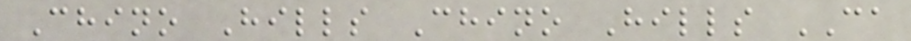Chino Hills Chino Hills CA
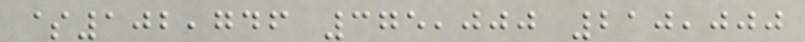$102,746 375,000 210,000
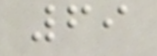69
